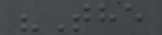"The
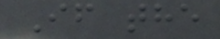If the
